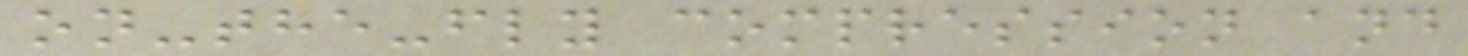on-the-fly compression and
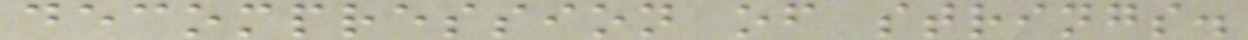decompression of strings.
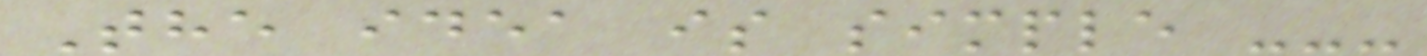The idea is simple ---
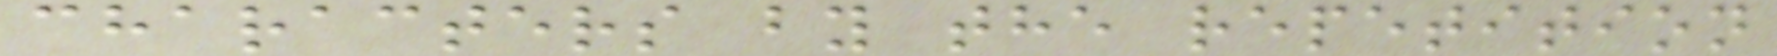characters by the repetition
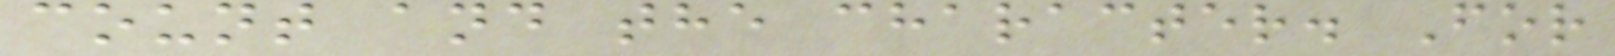count and the character. For
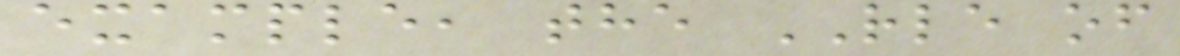example, the RLE of
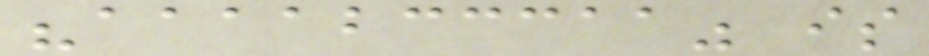"aaaabcccaa" is
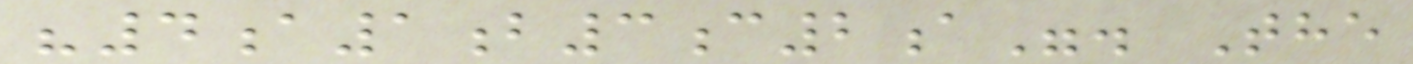"4a1b3c2a". The
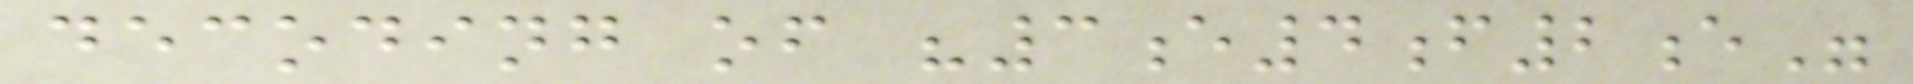decoding of "3e4f2e"
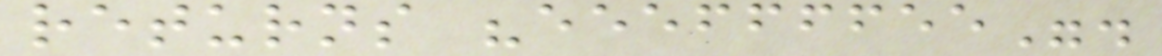returns "eeeffffee".
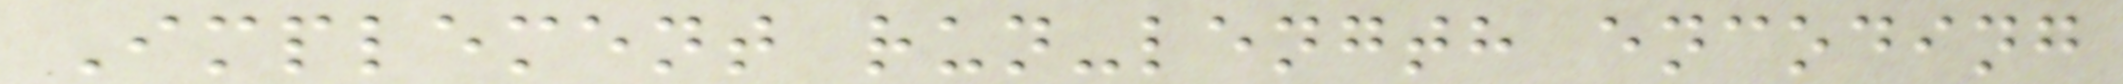Implement run-length encoding
